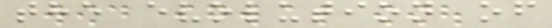the evolution of
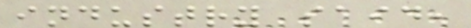industry said,
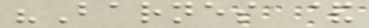"Barnes &
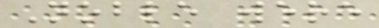Noble were
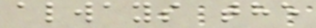always the
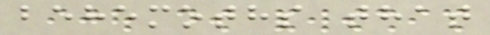behemoths that
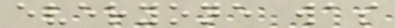everyone was
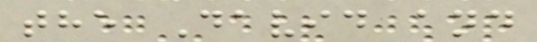the David and
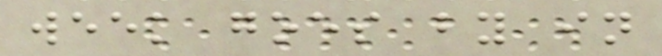week goes by in
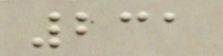231
